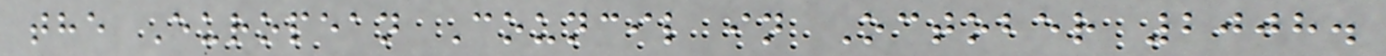the European Council in October 2008.
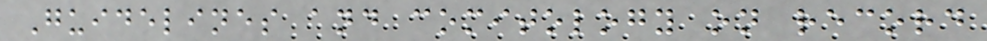Guidelines and comitology on record
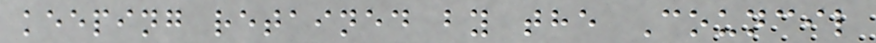keeping retained by the Council
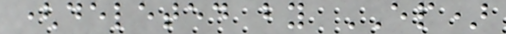(deleted by EP)
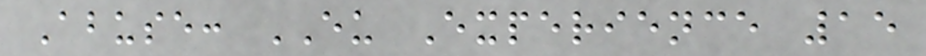Abuse: EU Experience 15
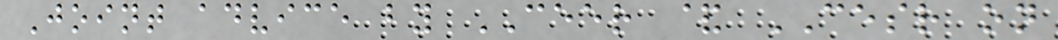Joint advice by CEER & CESR on
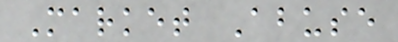Market Abuse
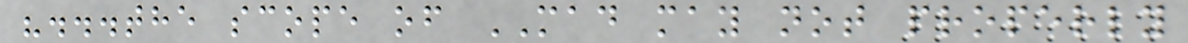"...the scope of MAD may not properly
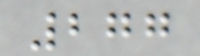277
